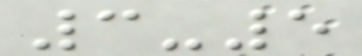3-5
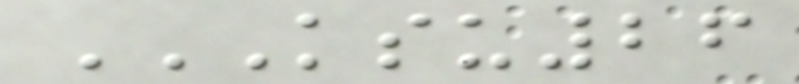KSU26
